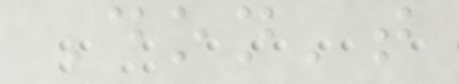Don't
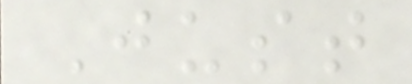Just
